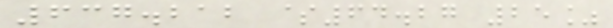637.212 $64.27 25%
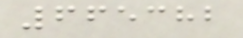665382
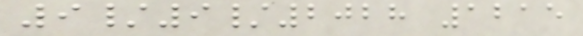9/9/2028 1215
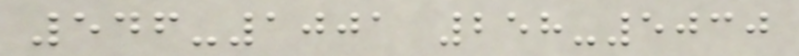546-1001 258-5030
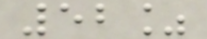52%
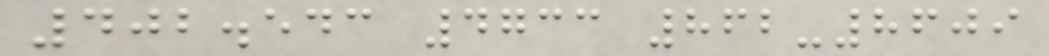402.543 4733 862-8609
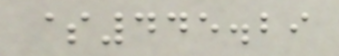$445.29
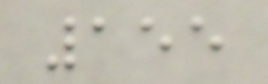155
